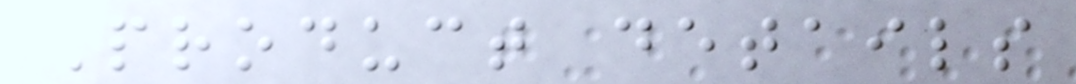Product details
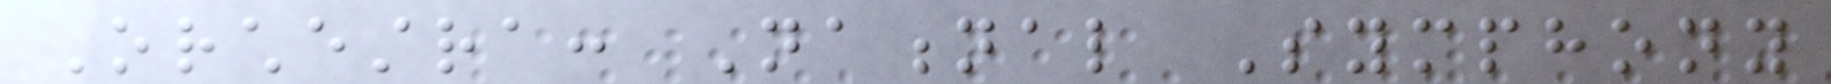Orchestra: National Symphony
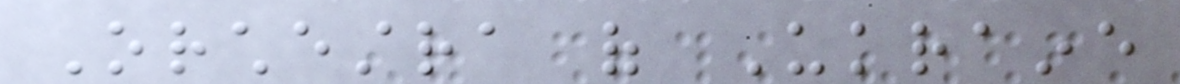Orchestra of Ukraine
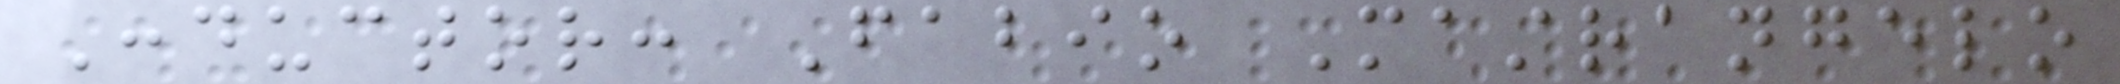Conductor: Fabio Mastrangelo
